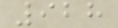928
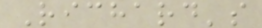Richard's
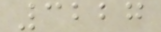3227
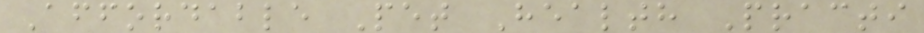Affordable Pet Health Practi
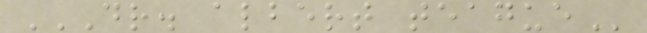DR. ALBERT TEAGUE
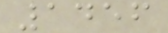1456
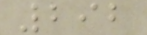292
